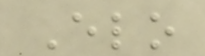Elo
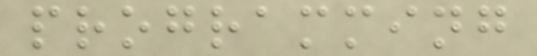programming
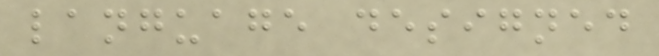language designed
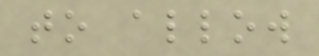to allow
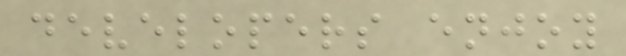developers enjoy
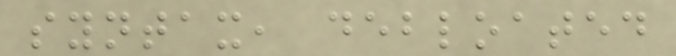syntax, debloated
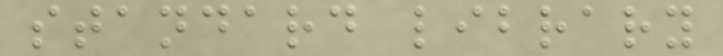standard library
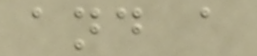and a
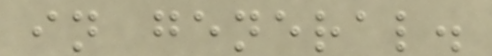in general.
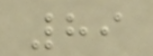89
